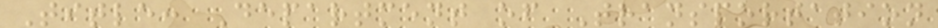Title: Department of Transportation
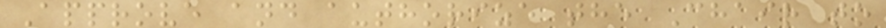Approve and authorize the Chair to
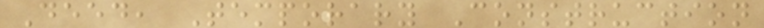Deed, Temporary Construction
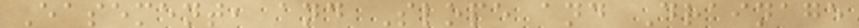Easement, and Slope and Drainage
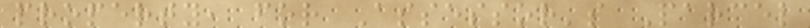property, for Assessor's Parcel
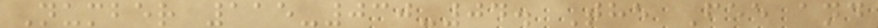Number 115-030-04. The Fee and
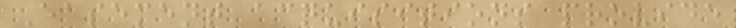Easement acquisitions provide
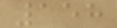158
